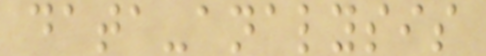data-analysis
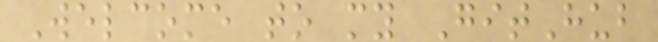Welcome to my GitHub
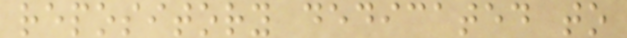repository dedicated to
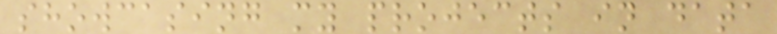showcasing my projects in data
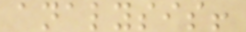analysis!
